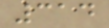314
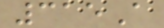315A
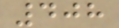408
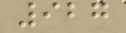927
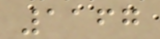1167
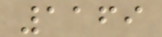1169
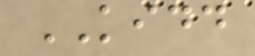KIDD
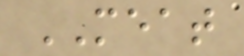MEAT
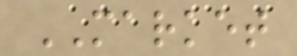MARKET
